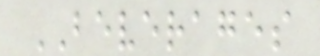BEVERAGES
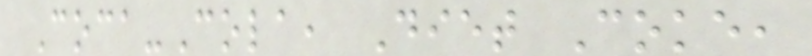Coca-Cola, Diet Coke,
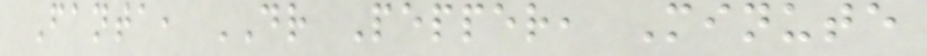Fanta, DR Pepper, Minute
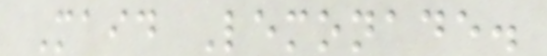Maid Lemonade.
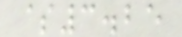$3.25
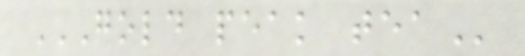GOLD PEAK TEA
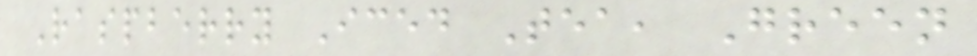Raspberry Iced Tea, Green
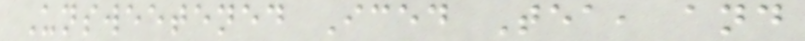Unsweetened Iced Tea, and
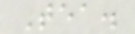Tea.
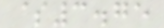$3.75
